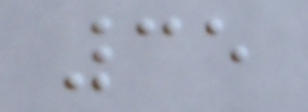35
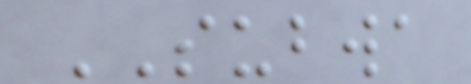SUBWA
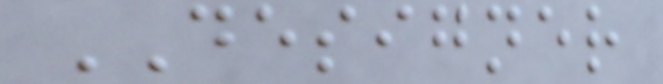DESIGNER
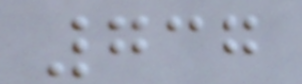737
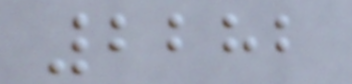2282
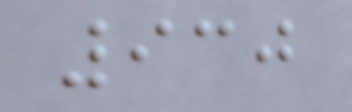930
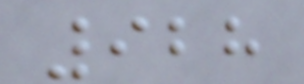928
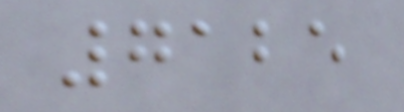7125
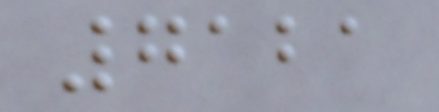7121
